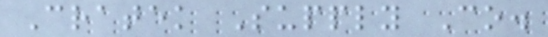Cratek Supply Co.
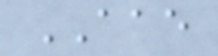AAE
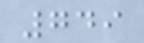749
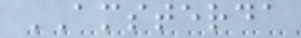AMSTERDA
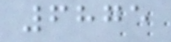6875
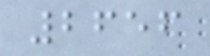2656
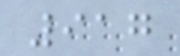917
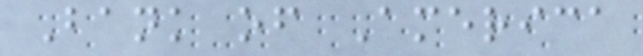Bank of America
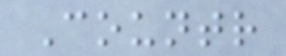Countr
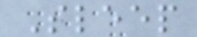Sleep
